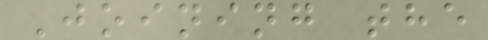Joining the
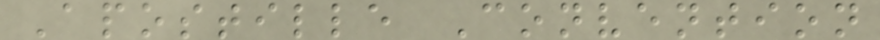Apostille Convention
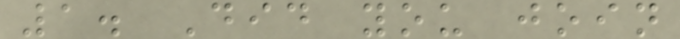1. Did you join
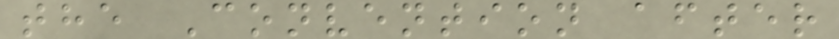the Convention after
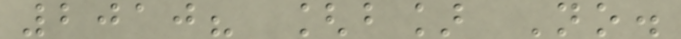2010? [b] No.
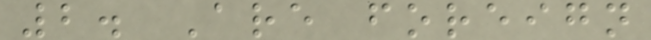2. Are foreign
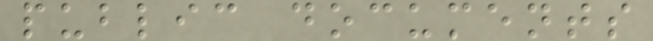public documents
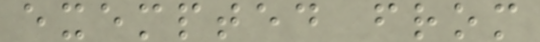exempted from
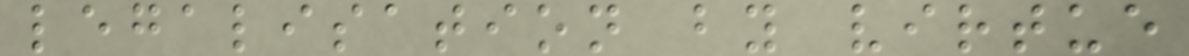legalisation by virtue
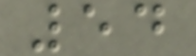54
